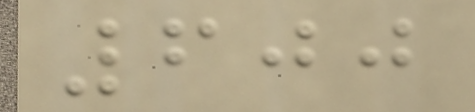600
